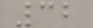32
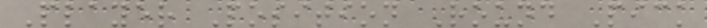Player Position Round Pick
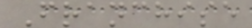Franchise
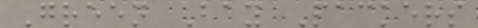Green Bay Packers
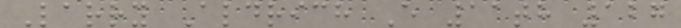Larry Aldrich E 11th 127
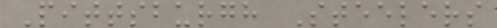Pittsburgh Steelers
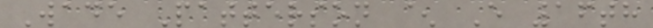Wade Patterson ^ E 16th
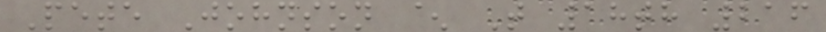Pete Johnson ^ T 18th 216
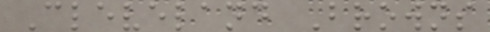Cleveland Browns
